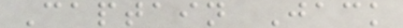Captain Jack
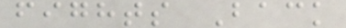fights Back
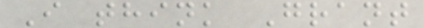I think Grant
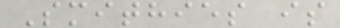Smithies is
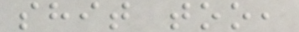shit too,
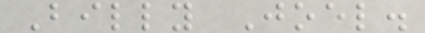Billy Joel.
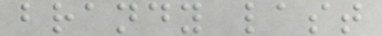brandy last
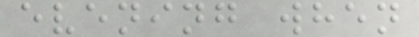evening when
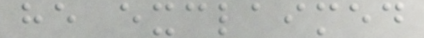he exclaimed
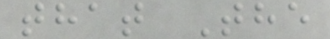that The
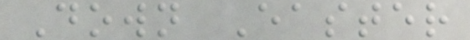Down Easter
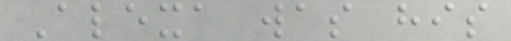Alexa was his
